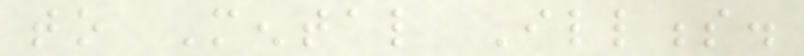to Mental Illness.
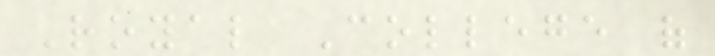Royal College of
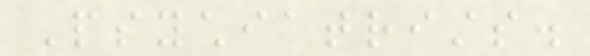Psychiatrists.
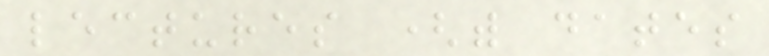lectures (with dates
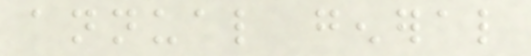annual general
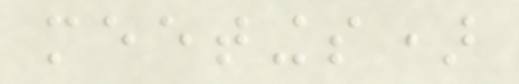meetings)
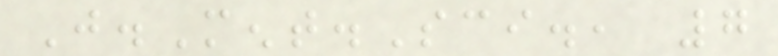J.Ment.Sci., 7
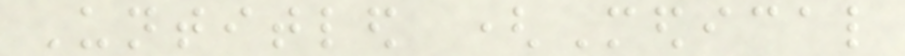Untitled (Medical
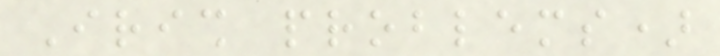Irish problems)
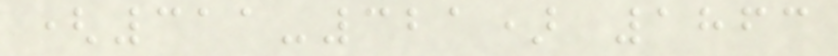(311-321) 1863
